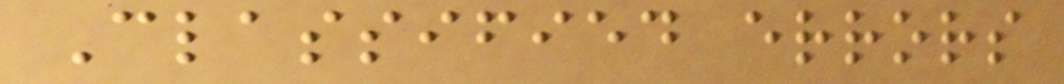Classified errors
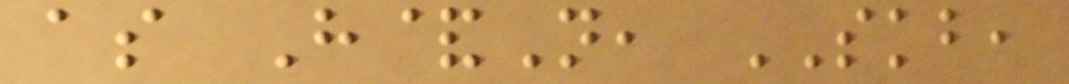as H&N, SKB,
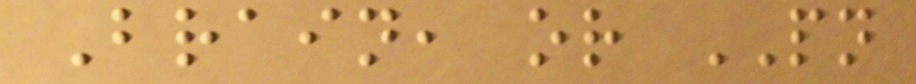Brain, or PN
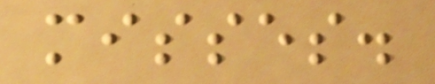misses.
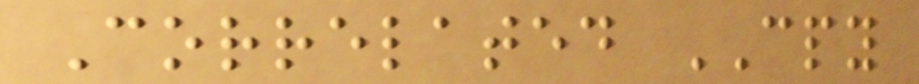Correlated CPY
